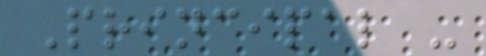Principal -
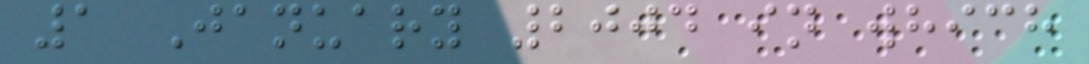1 January 2004 in which
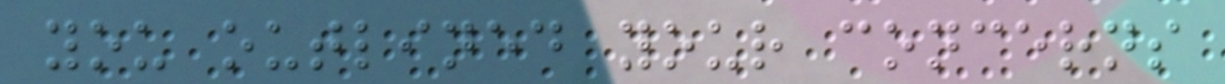you outlined your concerns
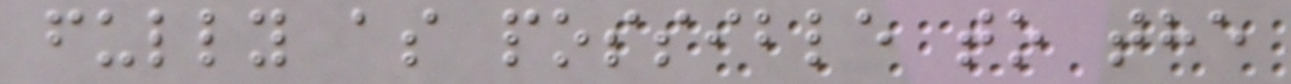fully as possible to the
